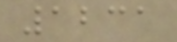1231
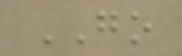GO
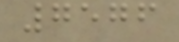7576
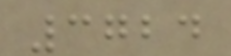3724
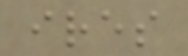ires
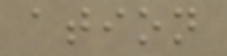ation
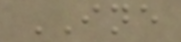INE
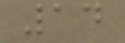14
